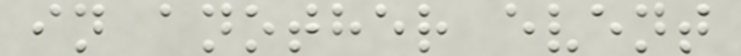in another event
